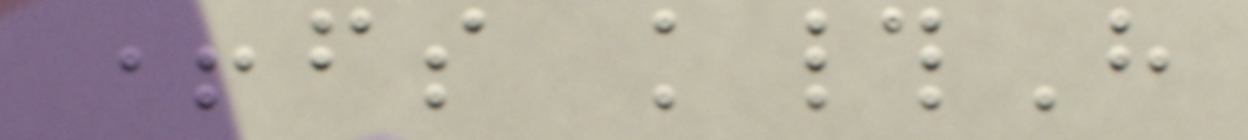+fs k#H
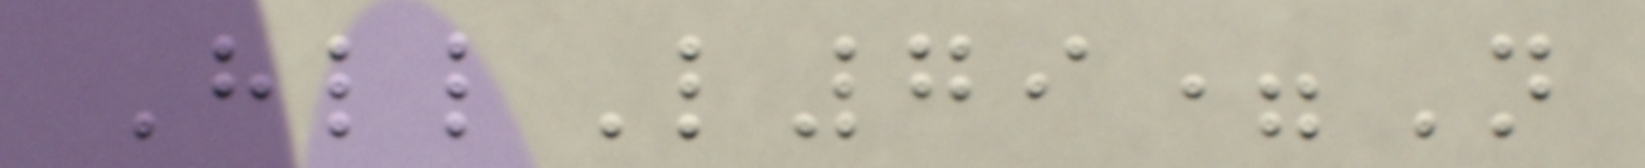HllL79=N
